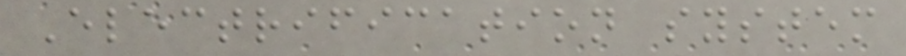Electrification system
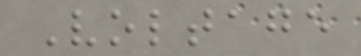Voltage
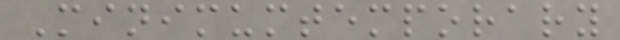Minimumtemporary
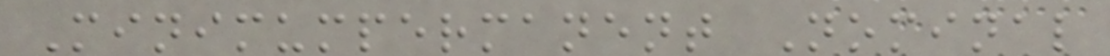Minimumpermanent Nominal
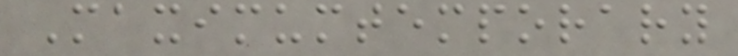Maximumtemporary
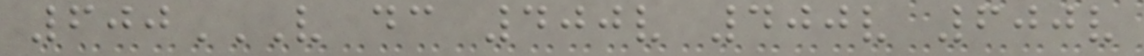600V DC 400V 400V 600V
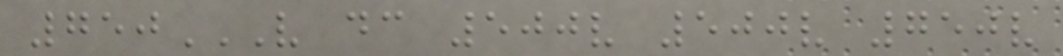750V DC 500V 500V 750V
